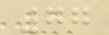77
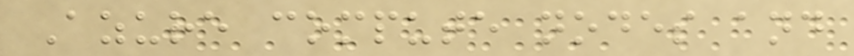Azure compute nodes and
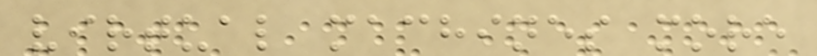virtual machines more
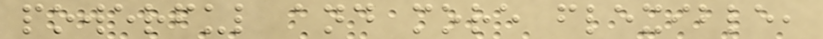powerful and more flexible,
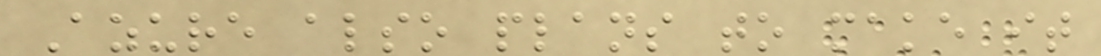Azure also plans to make it
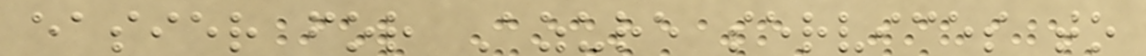easier for Azure services to
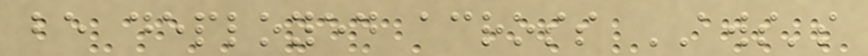be deployed across AWS's
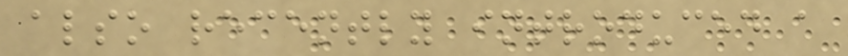also recently introduced a
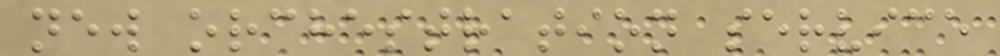new orchestration service
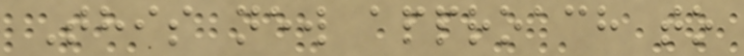This new approach to
